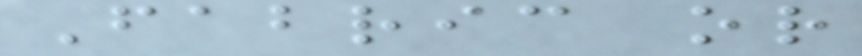Fabric or
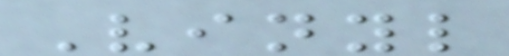Vinyl
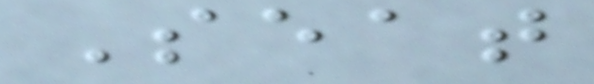Seat
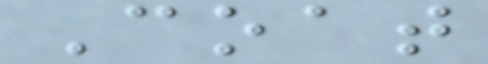Coat
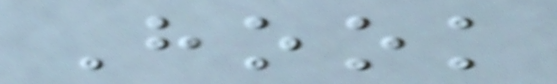Hook
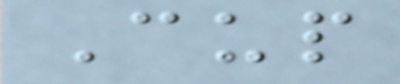Cup
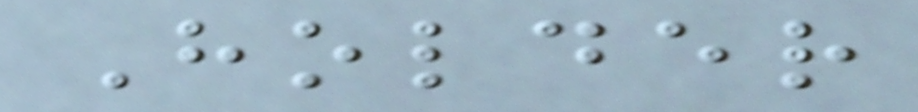Holder
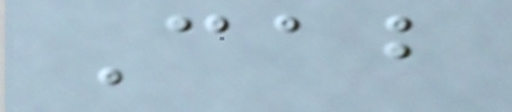Cab
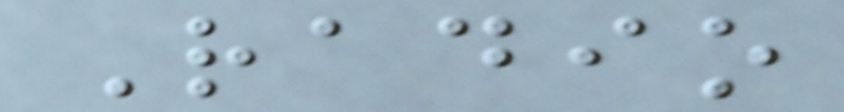Radio
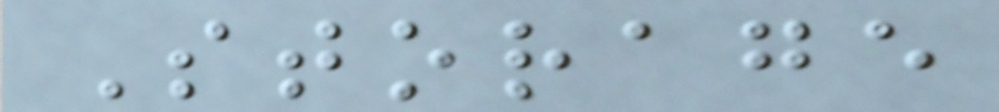Storage
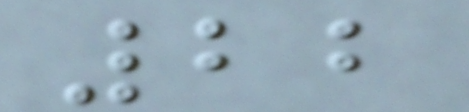22
